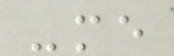-me
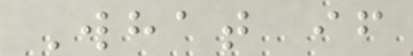What if
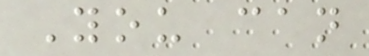You can
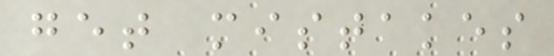get mistakes
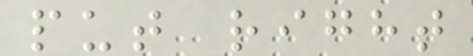put right
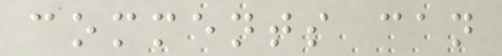comments can
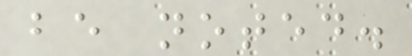be noted.
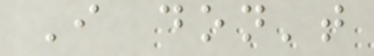I don't
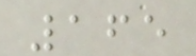165
